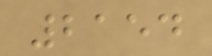2154
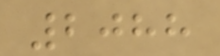2088
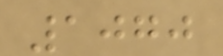1070
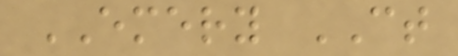EMERY CT
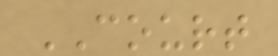COURT
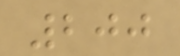200
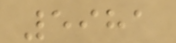5981
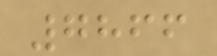7866
